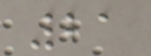21
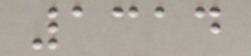1314
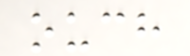ouch
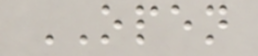OPEN
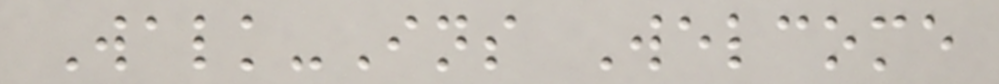Walk-Ins Welcome
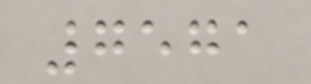7571
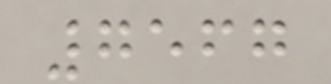7567
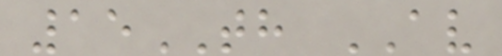15TH AV
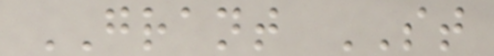GRANT ST
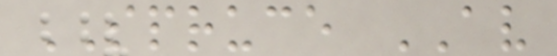SPRUCE AV
